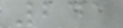241
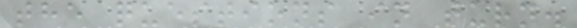the questions in turn.
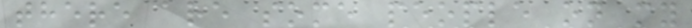there are some people on my
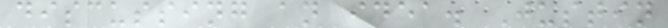discussing an idea. Justin
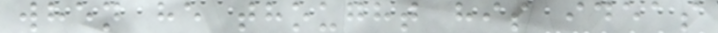when he thought his ideas
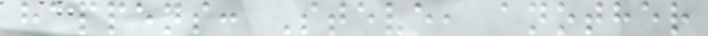happens: Steve, another
